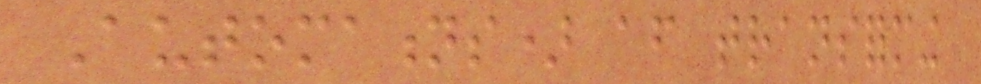Automations) after transforming
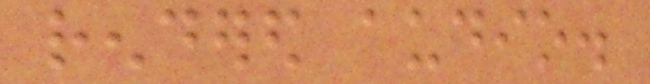rendered audio.
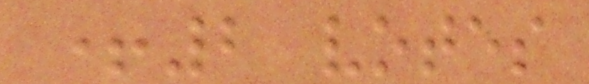+2 votes
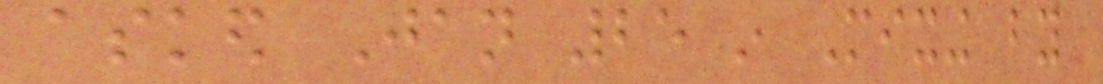asked Jan 25 in Mixing by
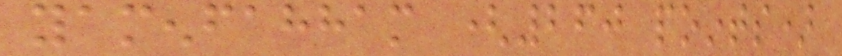yamenfahham (260 points)
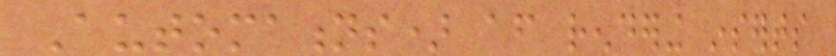Automations) after rendering inserts
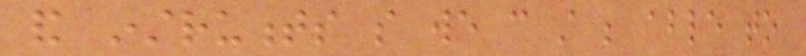and instruments so we can still be able to
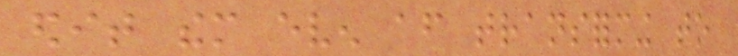edit them even after transforming to
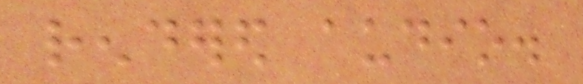rendered audio.
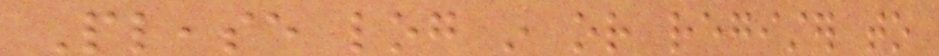Please log in or register to
